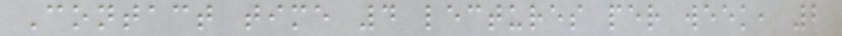Contact time 4 lectures per week, 2
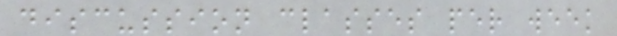discussion classes per week
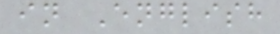in English
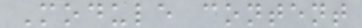Module content
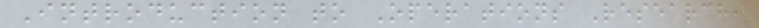Introduction to Operations Research,
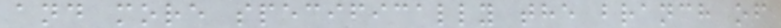and more specifically the branch of
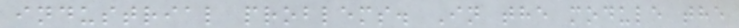industrial problems. In the module the
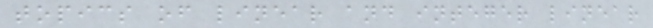topics of linear and integer linear
